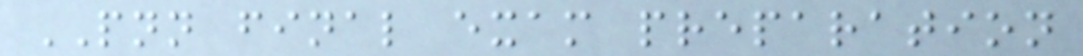PNN final exam preparation
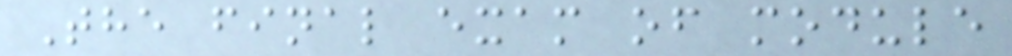The final exam of module
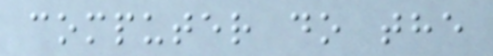computer do the
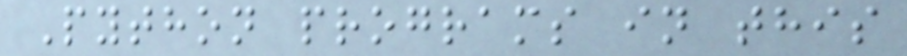Python programs in this
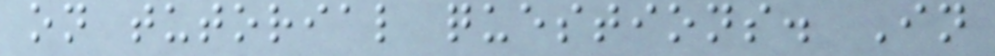on tutorial questions. In
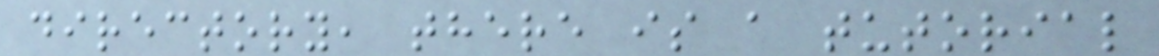directory, there is a tutorial
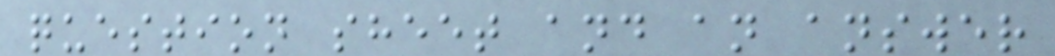question sheet and an answer
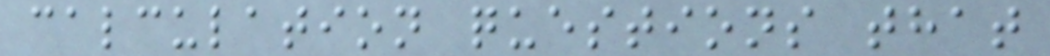calculation questions that
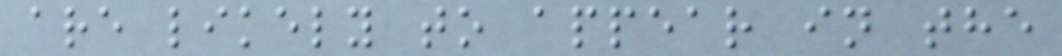are likely to appear in the
